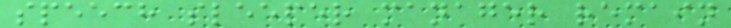speech sleeper manager remain
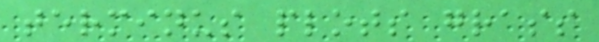terminus plots grass
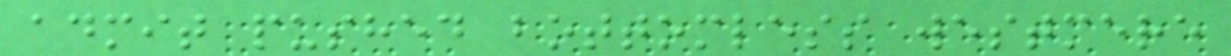admit pushed bottomless westmere
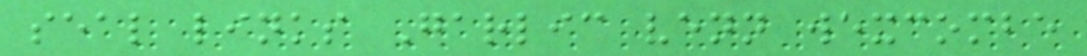seal links Garlic venn wexcombe
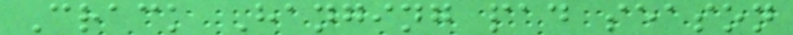Crack Hanging pad season
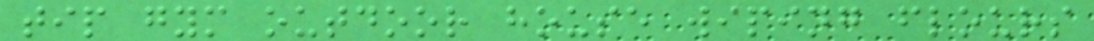tip gym outdoor house wiping flours
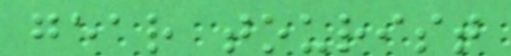gear tourist
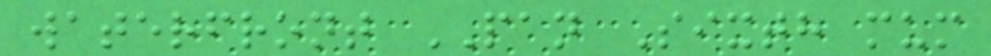waterfront PAN Sixth mum
